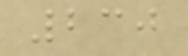230
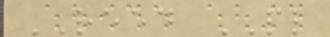REED PL
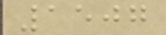1507
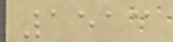1513
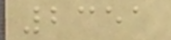2351
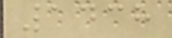1438
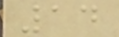14
